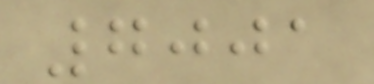7001
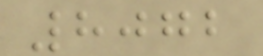8072
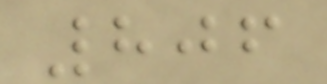806
